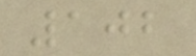102
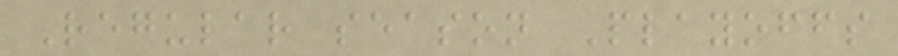Regular season Playoffs
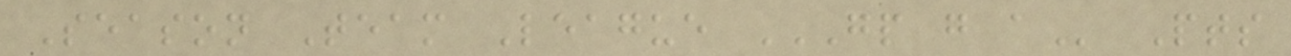Season Team League GP G A Pts
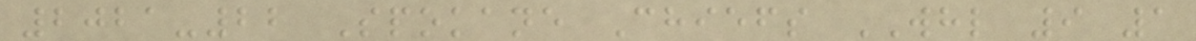2021-22 Spokane Chiefs WHL 9 1
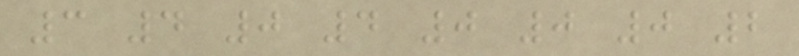3 4 0 4 0 0 0 2
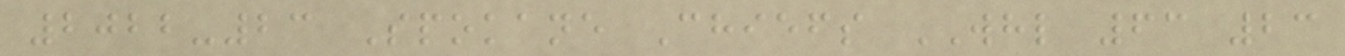2022-23 Spokane Chiefs WHL 63 23
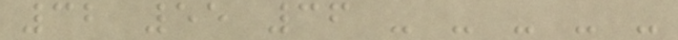32 55 36 - - - - -
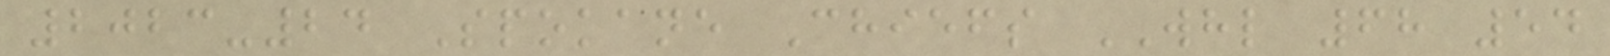2023-24 Spokane Chiefs WHL 68 54
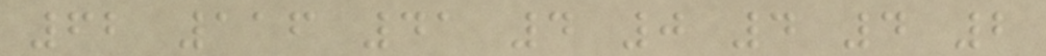62 116 41 4 0 4 4 2
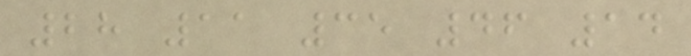28 11 35 46 14
